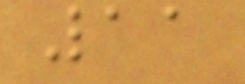11
